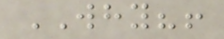WHY?!
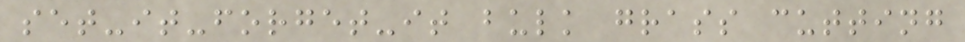set-it-forget-it bulk grass cutting
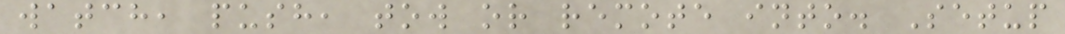watch, push, tow or remote into. Setup
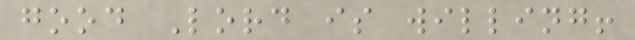good Lord is willing!
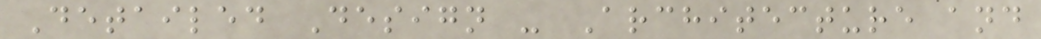Detailed Design - Architecture and
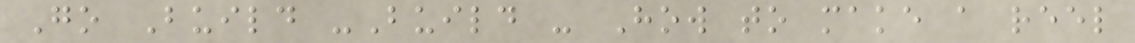Go Build -Build - How to make a reel
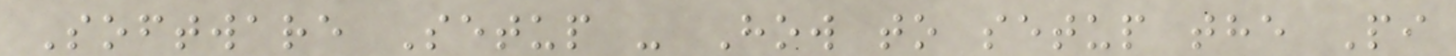Software Setup - How to setup the Pi
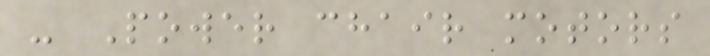- Power chair motors
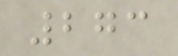273
